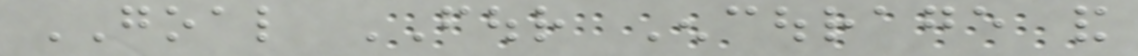GOAL FOUR Encourage and
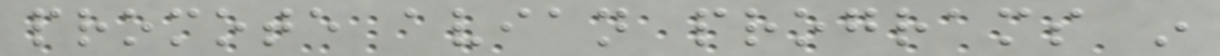promote avian programs in
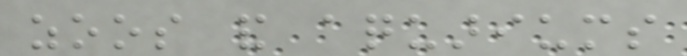zoos and aquariums
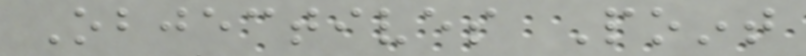Objectives Point
